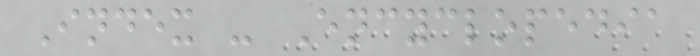Index - Encyclopedia
